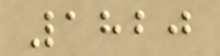1820
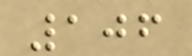106
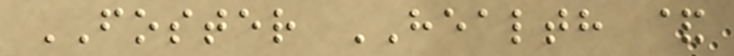FOSTER HEALTH &
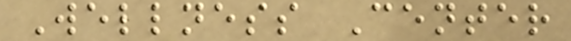Wellness Center
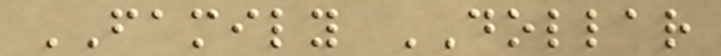FAMILY DOLLAR
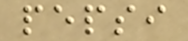pepsi
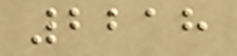2218
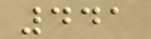441
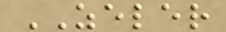ZELER
